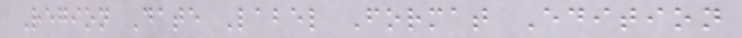Region Date Label Format Edition
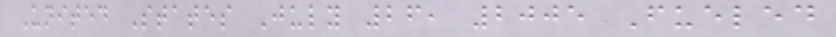United States July 26, 2005 Fueled
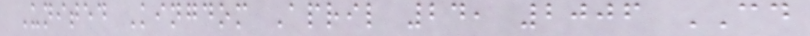United Kingdom April 24, 2006 CD
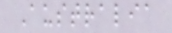Australia
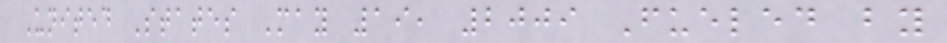United States May 19, 2009 Fueled by
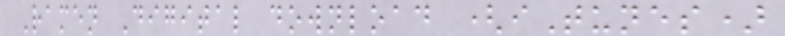Ramen Digital download (iTunes)
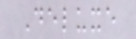Deluxe
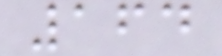164
